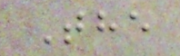The
